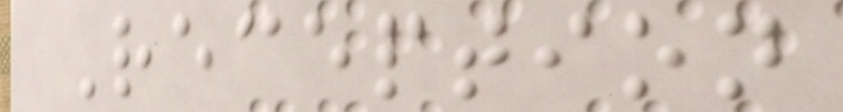Reception
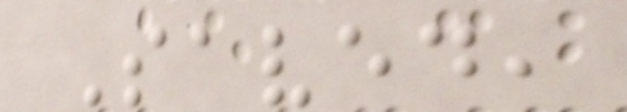Saved,
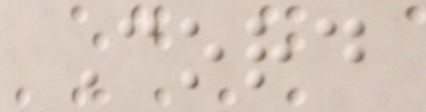Cord
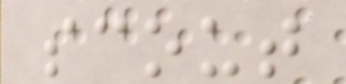scout
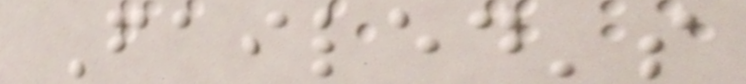Failed's
